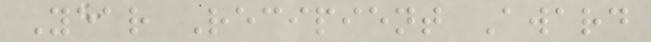Year Recipient Award
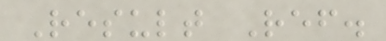Result Ref.
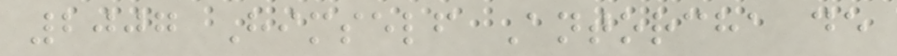2007 Himself Antorcha de
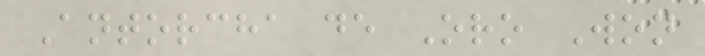Antorcha de Oro Won
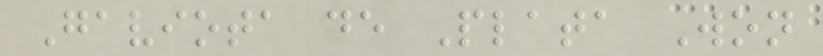Gaviota de Plata Won
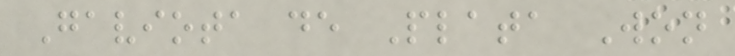Gaviota de Plata Won
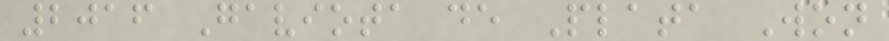2016 Gaviota de Plata Won
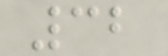32
